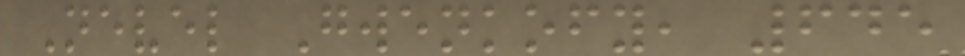Nevel Gwenkofy, 645
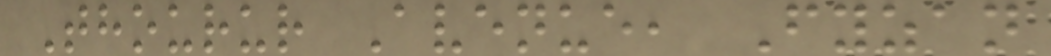Thourur Avenue, Fyzan
